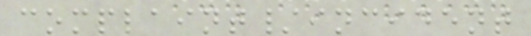complaint/incident
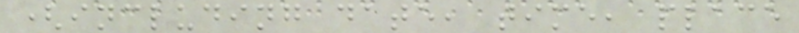(including date, time, place
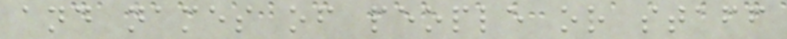and names of people or staff
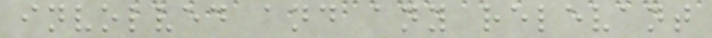involved and any relevant
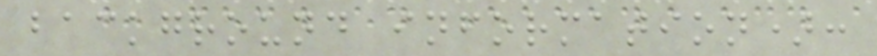background information):
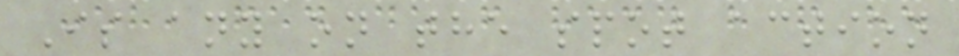Is any on the spot action
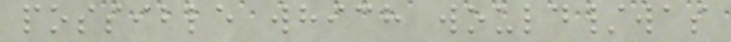possible which would/was
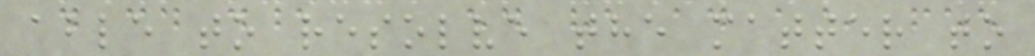able to resolve the matter to
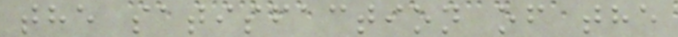the satisfaction of the
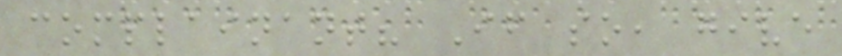complainant? If so, give
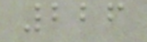226
